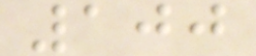100
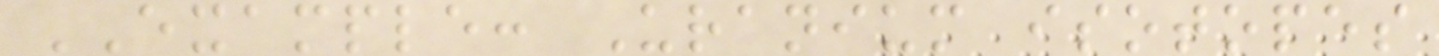EXAMPLE: Uranium isotopes
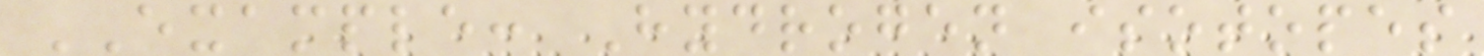EXAMPLE: Hydrogen isotopes
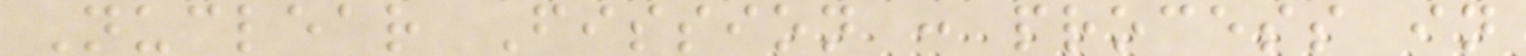Nuclear Fission : process in
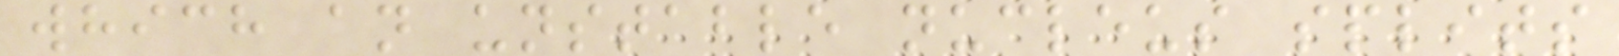which an unstable nucleus splits
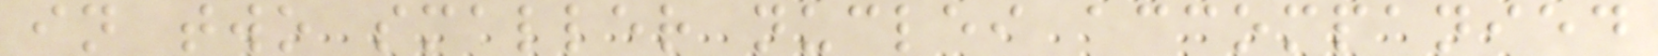in two smaller nuclei accompanied
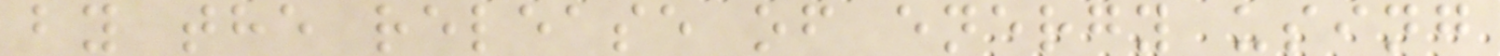by the release of energy using
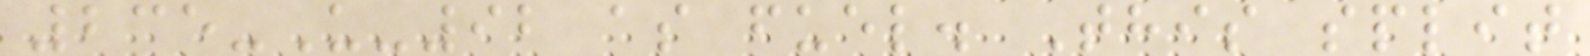235-U-92 as fuel. This split
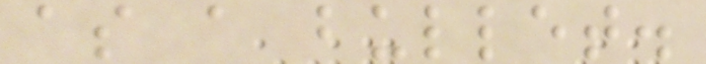as a bullet.
